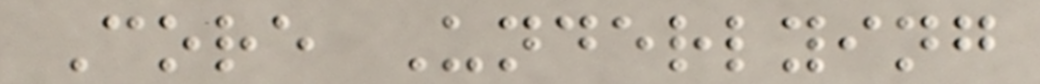Core Underlying
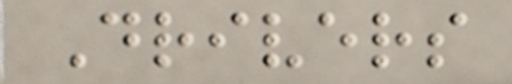Drivers
